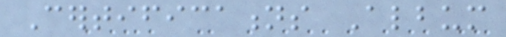Certifications Album
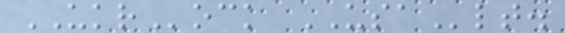UKRock USAlt.
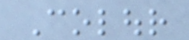Colour
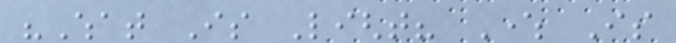"What Is Light? Where Is
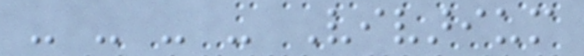- - - - Vivarium
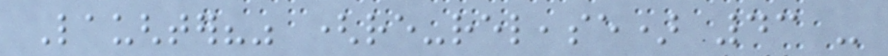Laughter?" (re-release) 43 -
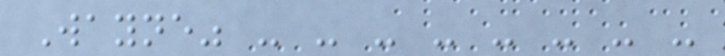Wayne" - - - - - - - -
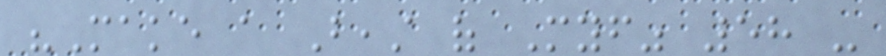"Make a Beast of Myself" 58 -
